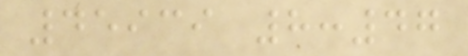45939 8:47
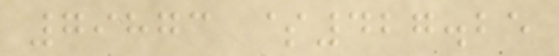79873 $427.25
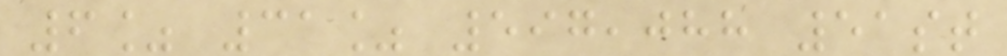6% 31% 597,088 51st
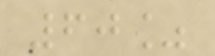60%
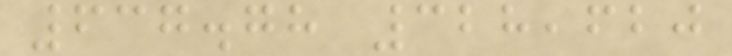637.78 328,620
